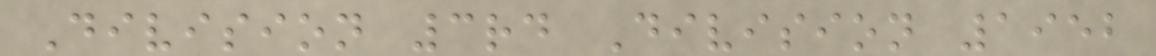Division 3rd Division 1952
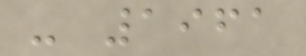- 1961
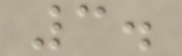3.
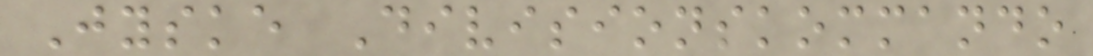Jyske Divisionskommando
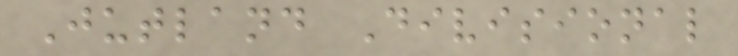Jutland Divisional
